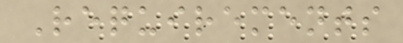Requirements
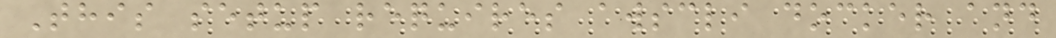This setup requires awscli docker and
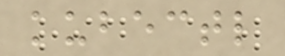kubectl
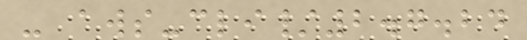- aws-cli/2.7.24
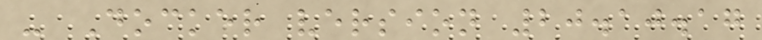- Docker version 20.10.17
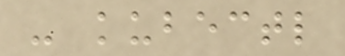- kubectl
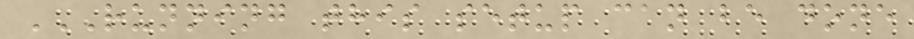RUNNING THIS SETUP CAN BE DONE
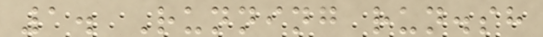1. Running run.sh
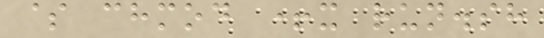$ chmod +x run.sh
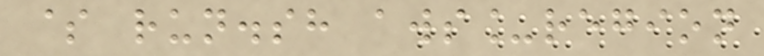$ run.sh aws_region
